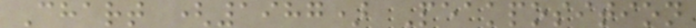Chart (1987) Peakposition
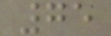75
